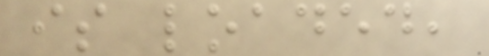is loaded,
